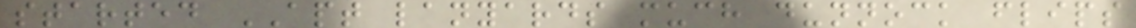started APT lanyards much dunnock flips
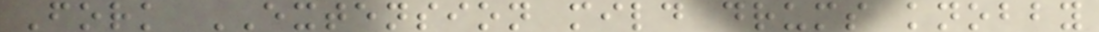Fork EXTENSION mild drums knobby
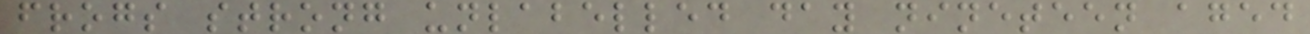frogs strong unlabelled day nineteen aged
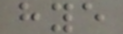hye
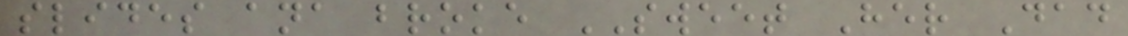slides ana broke SWEET Her Dad
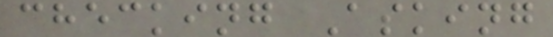checking Asking
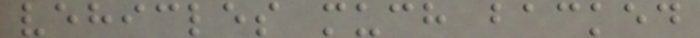vehicles much backed
